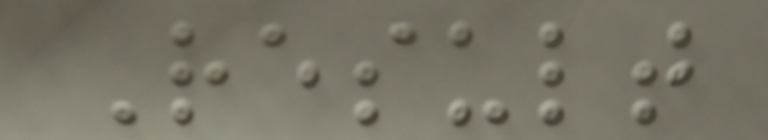Result
